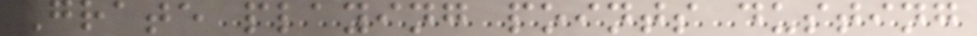Grate playing points dusting
